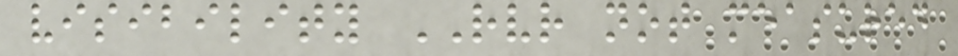visibility RVR not measured
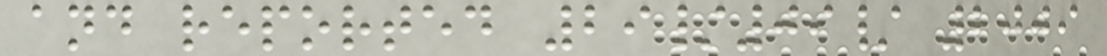and reported 29/09/ 2009
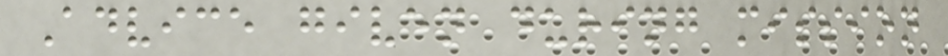Advice given during mission
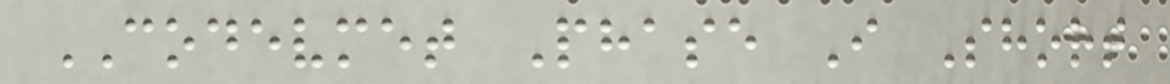CODEVMET Phase I Short
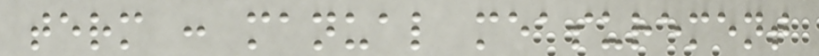term : manual measurement
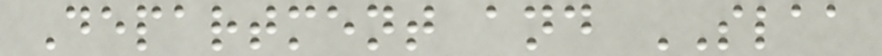Department and SLAA
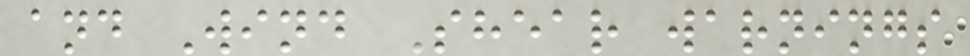and Wind Shear warnings
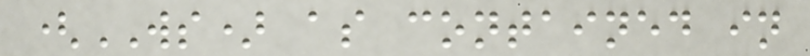(WS) as contained in
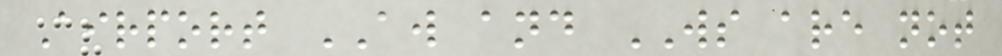Airport AW and WS are not
